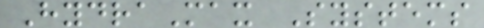HydraMax Systems
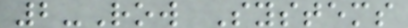2-Row Systems
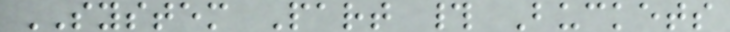SYSTEM Part # Buckets
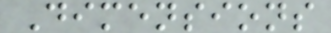Dimensions
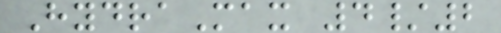HydraMax 4/2
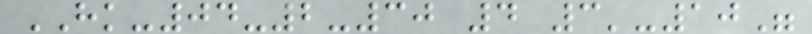HK-04-2-30 4 3'-10"
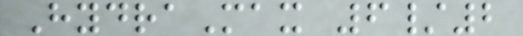HydraMax 6/2
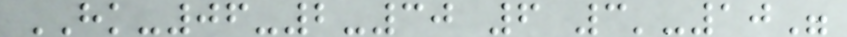HK-06-2-30 6 3'-10"
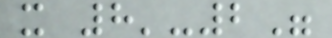x 8'-2"
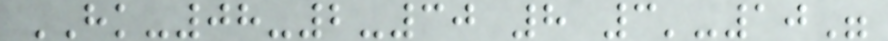HK-08-2-30 8 3'-10"
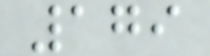179
